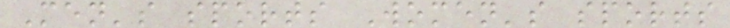Men's sports Women's sports
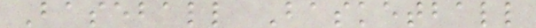Baseball Basketball
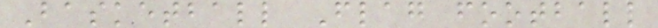Basketball Flag football
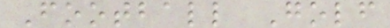Football Golf
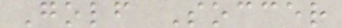Golf Soccer
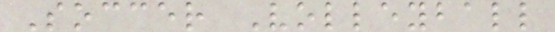Soccer Volleyball
